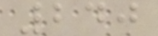240
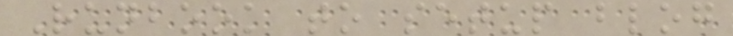Runbook to setup blog
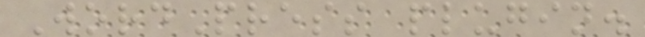WordPress plugin.
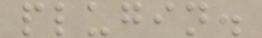plugin.
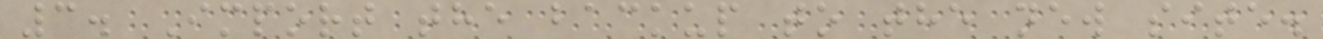3. Import the backup to the new site.
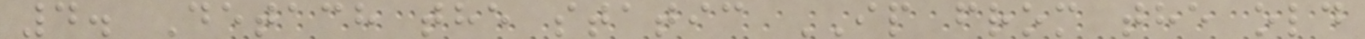4. Detach the static IP from the old
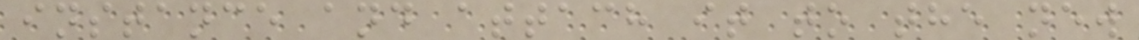instance and attach it to the new
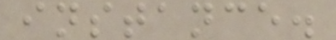instance.
